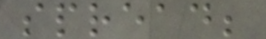spread;
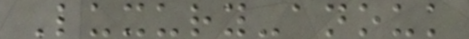Luxury-anouk
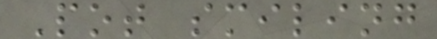Pot smiling
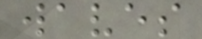waves
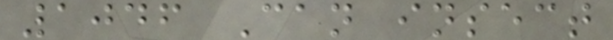1046 Can insect
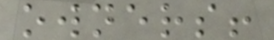owners!
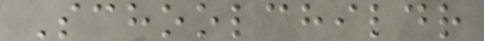Schoolchildr
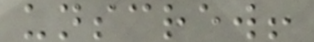unscrew!
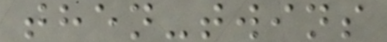then-twins
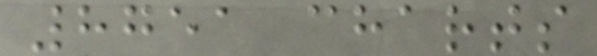8751 charts
